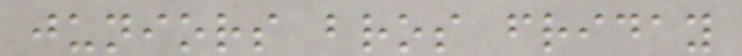juniors bros friday
